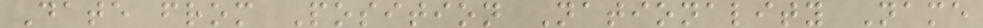Date from Position Nationality Name
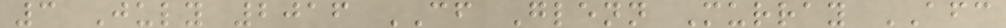3 July 2016 CF Glenn Murray AFC
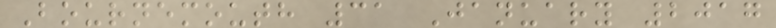Bournemouth 31 January 2017
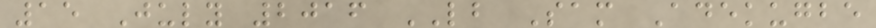15 July 2016 LB Sam Adekugbe
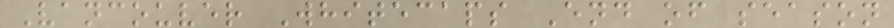Vancouver Whitecaps End of season
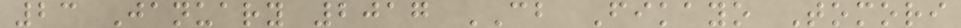23 January 2017 CB Fikayo Tomori
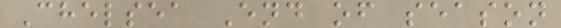Chelsea End of season
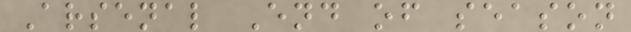Arsenal End of season
